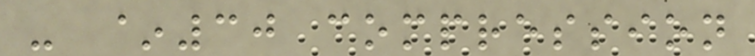- ~30 compression
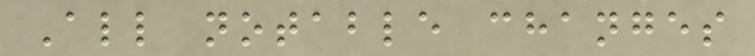All notable changes
